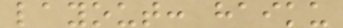layout: haiku
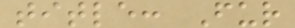title: Fur
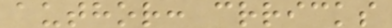author: crricks
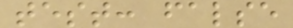test: false
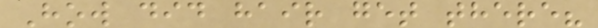How did hair get there?
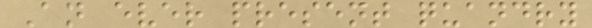An ever present quandry
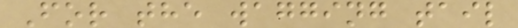For the wagging tail
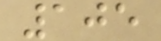105
